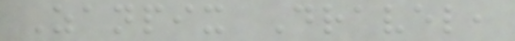Zanpix Dravel,
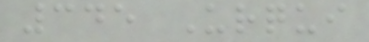345 Urqui
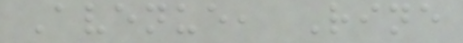Avenue, Rine
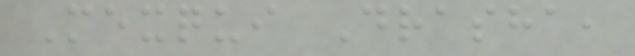Mexqui Drasha,
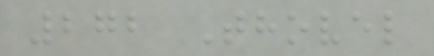272 Thovel
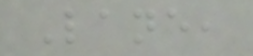Lane,
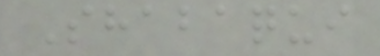Shabaqui
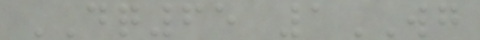DQ65 1WG
